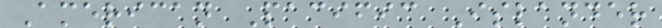American Pacific Islander
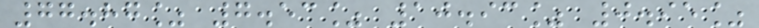77.87% 7.53% 10.93% 0.95%
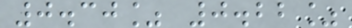0.30% 0.22%
